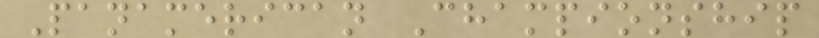Panamerican Championship
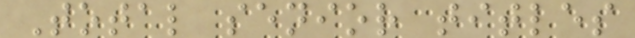Total senior titles
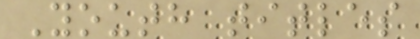Youth titles
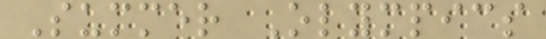Summer Olympics
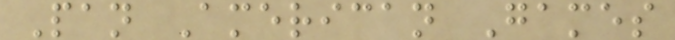Pan American Games
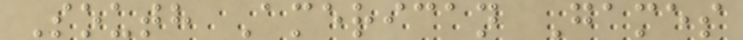South American Games
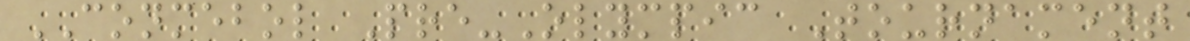CONMEBOL Pre-Olympic Tournament
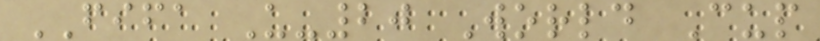FIFA U-20 World Cup
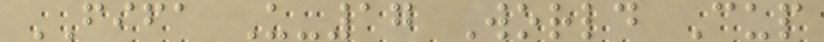FIFA U-17 World Cup
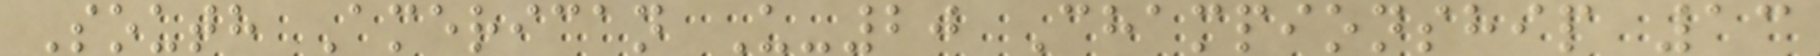South American U-20 Championship 13
